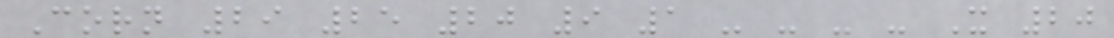Corn 29 25 20 9 1 - - - - X 20
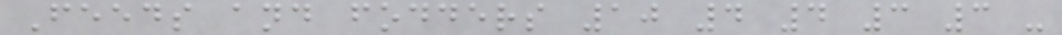Feeds and fodders 10 4 4 3 3 -
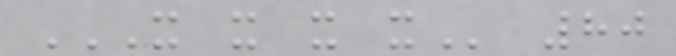X X X X 80
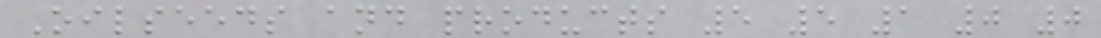Oilseeds and products 5 5 1 0 0
